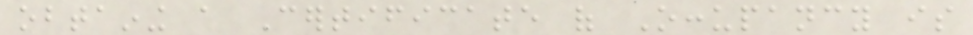obtaining a Certificate of Occupancy is
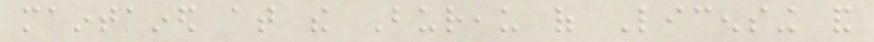maintained at the Bureau of Licensing and
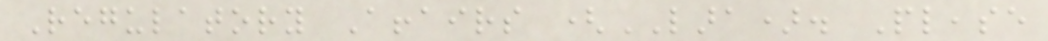Regulatory Affairs (LARA). Please
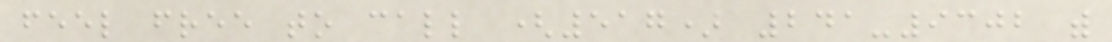feel free to call (517) 241-9302 with
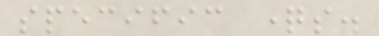specific questions.
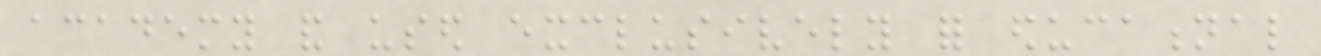academy and used exclusively for educational
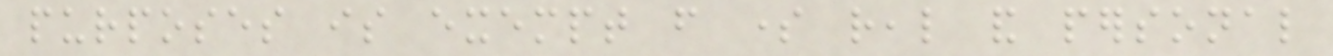purposes is exempt from some real and personal
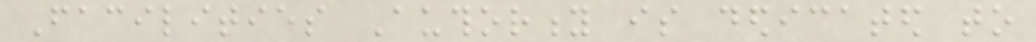Facilities Authority is dedicated to
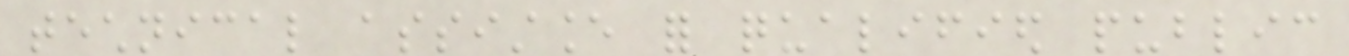technical assistance for qualified public
